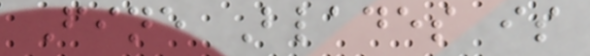Fine Blades is
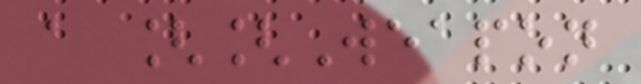a [[Weapon
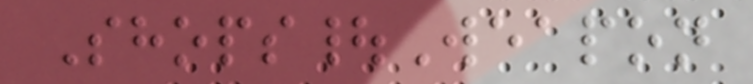Shops|Weapon
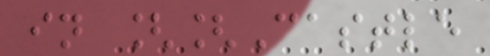in [[Castle
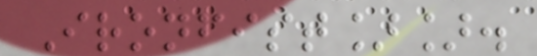Ironfist]].
